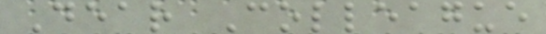Dear Colleague
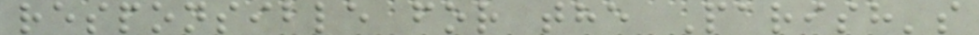responsible for the Parish's
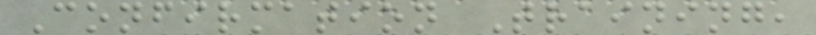Confirmation Training,
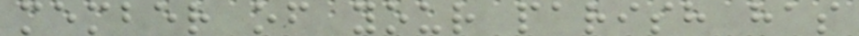member of your parish has
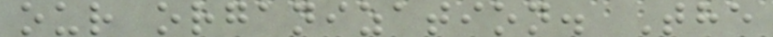our organization. The
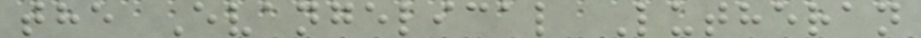the Evangelical Lutheran
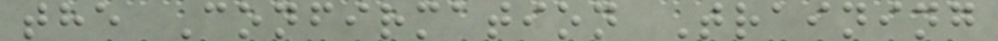the Confirmation Training
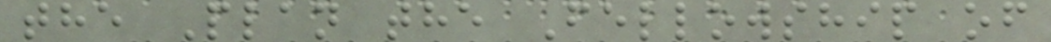the Plan the Fellowship of
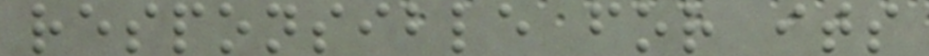responsible for its
